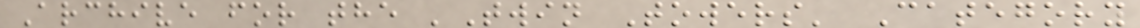Archive for the 'Twin Towers' Category
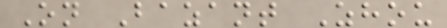On Bazant Zhou
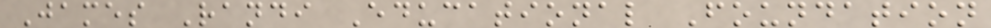James Randi Educational Foundation
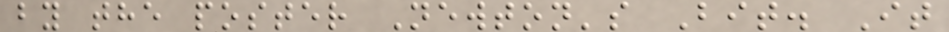by the poster Newton's Bit. It
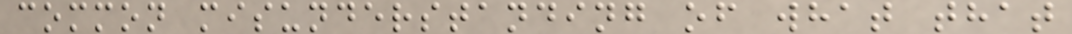common misunderstanding of what that
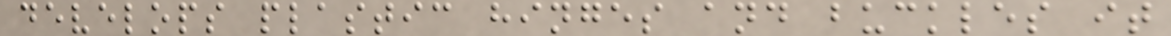develops plastic hinges and buckles it
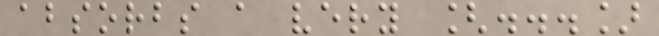absorbs a very [...]
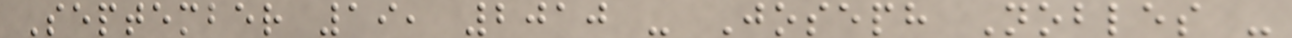September 19, 2010 - Joseph Nobles -
